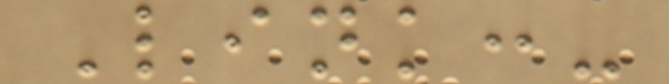Link:-
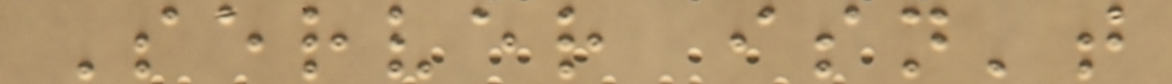Server isn't
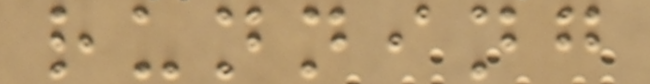running
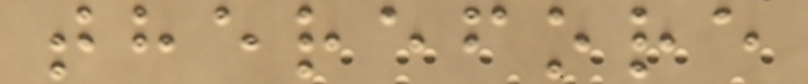therefore
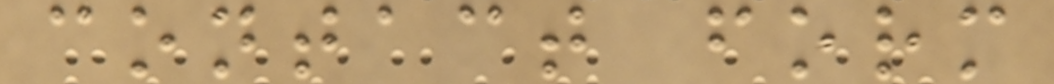contact form
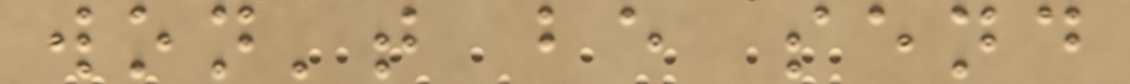won't be send
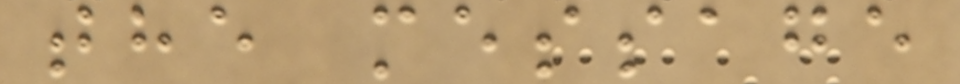the message
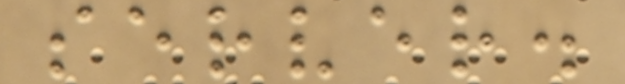server.
